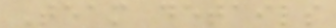Team details
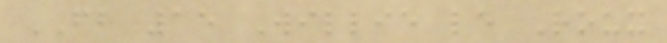FB 15 Willie le Roux
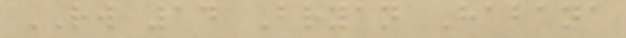RW 14 Bryan Habana
